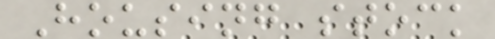Housing stock
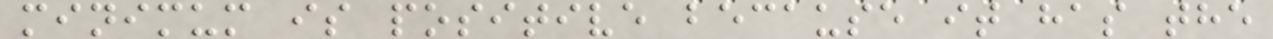minimum is positive because it has the
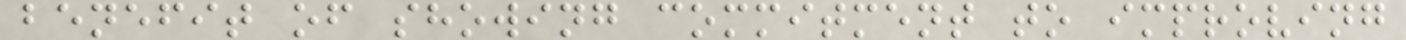benefit of showing commitment to improving
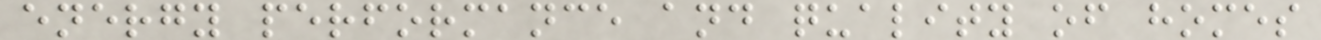energy performance and quality of homes
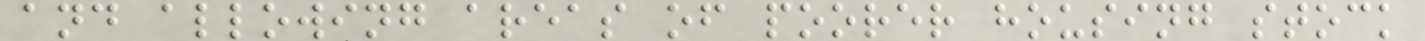and allowing areas of poorer housing stock
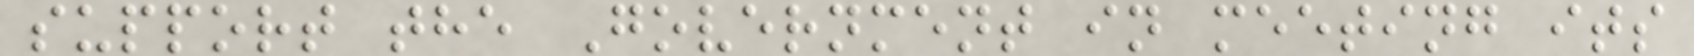support the Government in meeting its
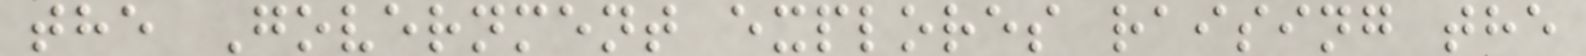the Government explores raising the
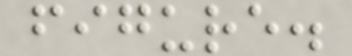figure.
